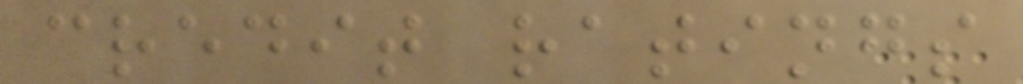credit ratings
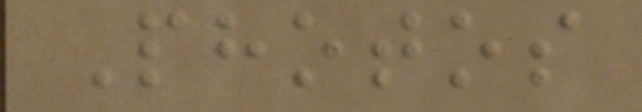Photos
